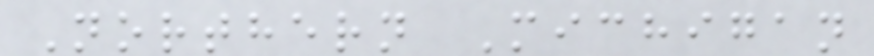Northern Michigan
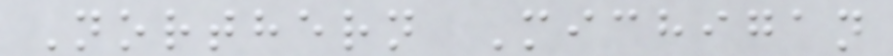Northern Michigan
